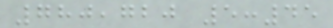780,720 5:45
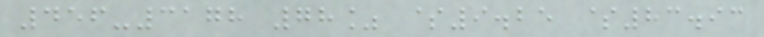456-3178 78% $9.25 $83.93
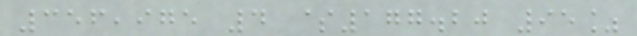356,975 4 $177.20 95%
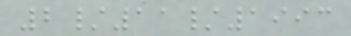2/11/1993
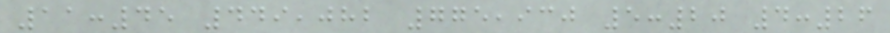11:45 449,082 775,930 5:20 4:26
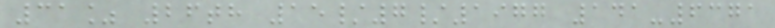31% 26th 15/7/1977 141-6371
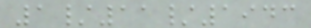1/11/1943
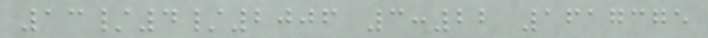13/4/2006 3:22 1617375
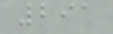291
